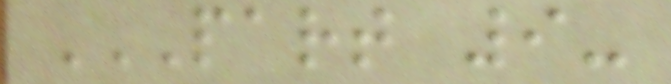PART 9-
